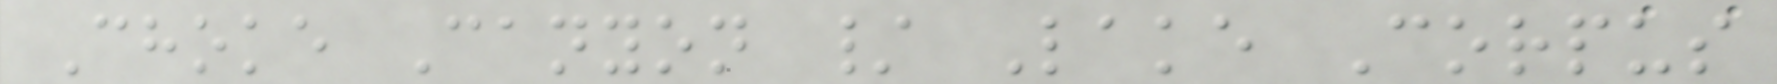Choke Canyon / Lake Corpus
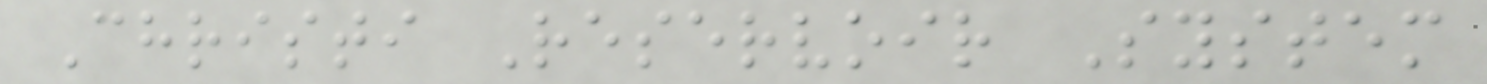Christi Reservoir System
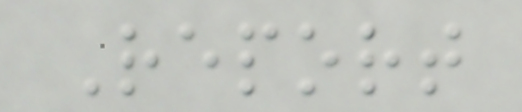Report
